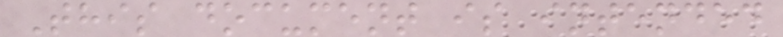This document is intended
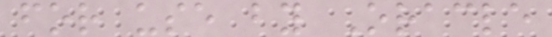for use by Oracle
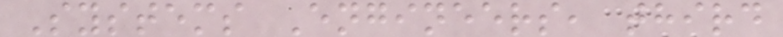Systems Engineers, third
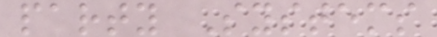party Systems
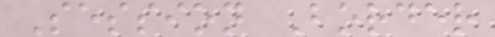Session Border
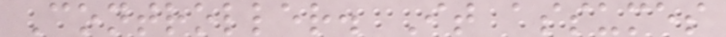Controller. It assumes
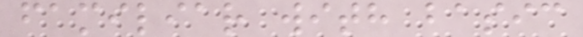familiar with basic
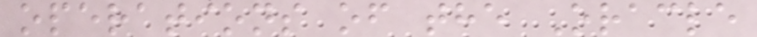operations of the Oracle
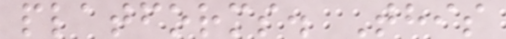platforms. This
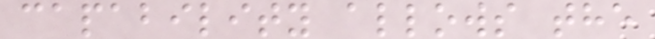capability allows the
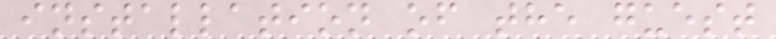installation of the guest
